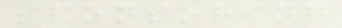sponsoring
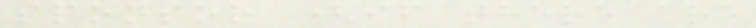sponsor (if there are
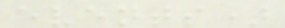events)
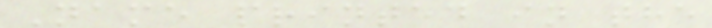Name printed in the
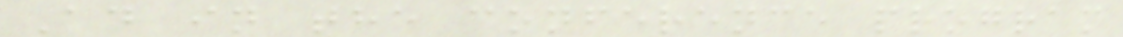Ad in the conference program
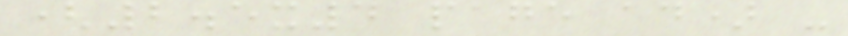(2.5x4 page ad) -
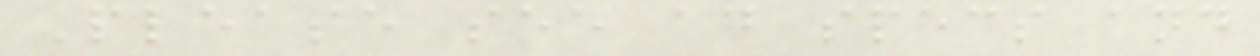Please see ad specs and
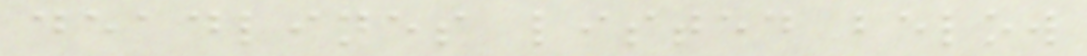deadlines listed below
